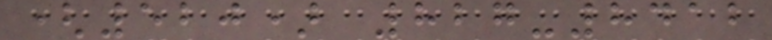(520) 827-8412
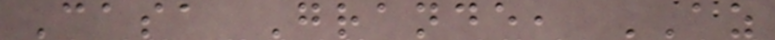Casa Grande, AZ
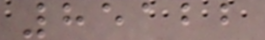85122
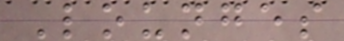Lounges
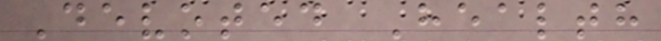Devoted Health
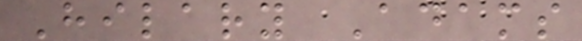Hilary Adams
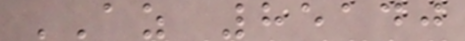AZ 85140
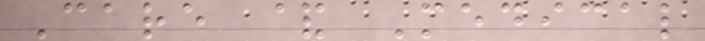Care & Medical
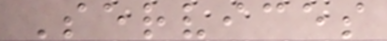Services
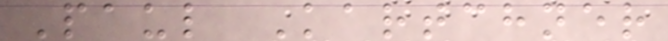Paul Kartchner
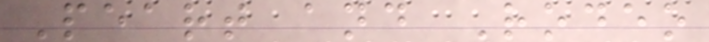Peart and Rodeo
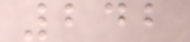242
